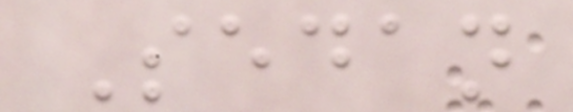Sedan
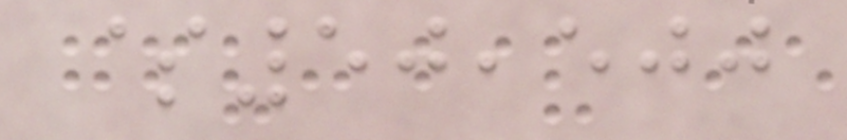$50,500
